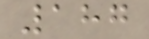187
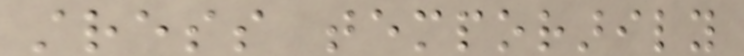stress temporarily
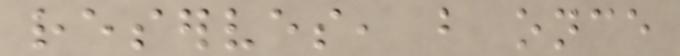reserves, but once
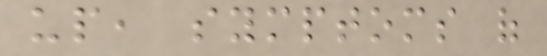up, symptoms of
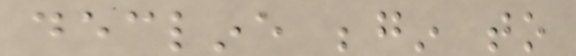decline begin to
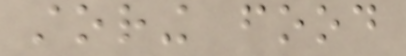storing food
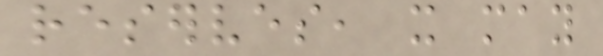reserves, it may
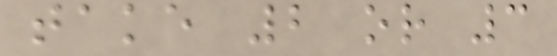take 2 or 3
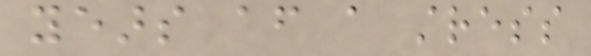years after a stress
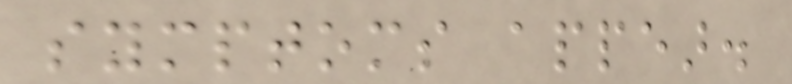symptoms appear.
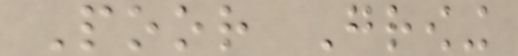Poor Growing
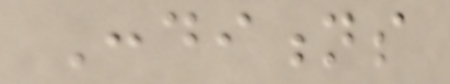Conditions
